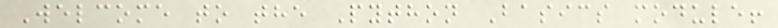Welcome to the Python Basics module!
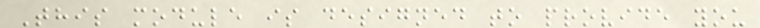This module is designed to provide you
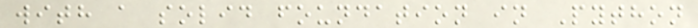with a solid foundation in Python
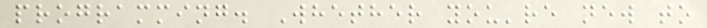programming. Whether you're new to
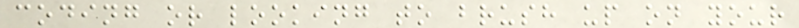coding or looking to brush up on your
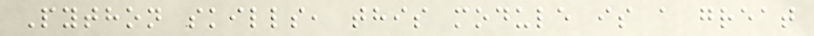Python skills, this module is a great
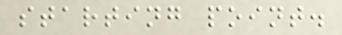starting point.
